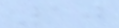10
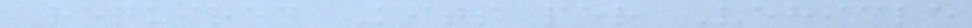Required Kits per Vehicle
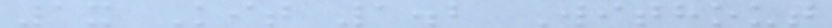1x Kit 1.2 Without
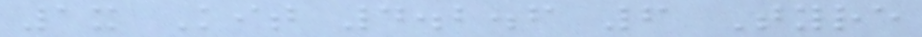1x Kit 4.2.6 6 Tyre
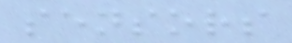sensors
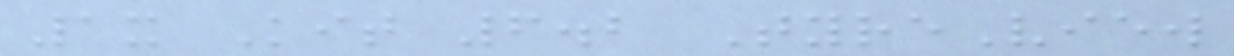1x Kit 6.2 TyreView
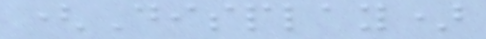(Display)
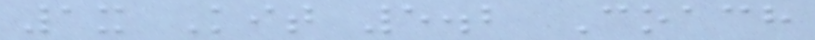1x Kit 5.2 Coach
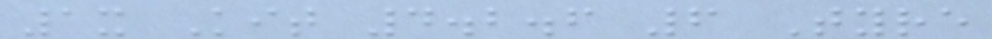1x Kit 4.2.6 6 Tyre
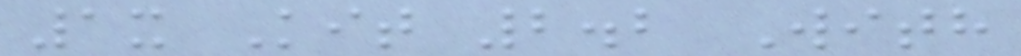1x Kit 2.2 With
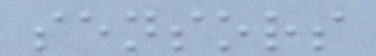sensors
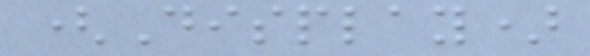(Display)
